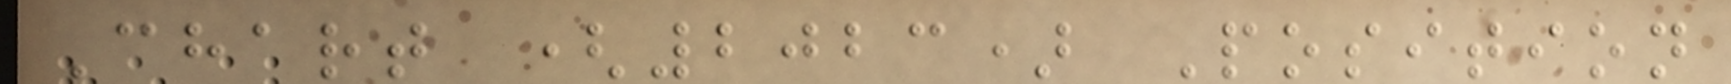Chart (2023) Position
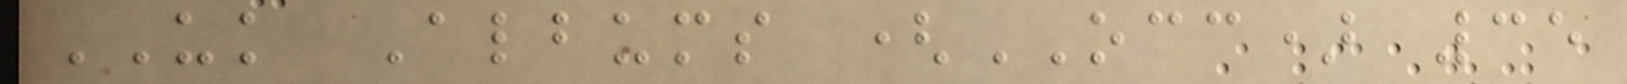UK Albums (OCC) 35
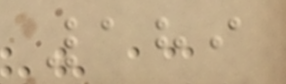189
